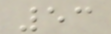53
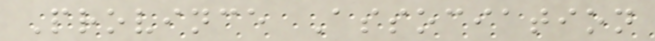Province Association
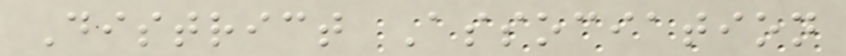District Association
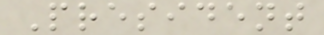President
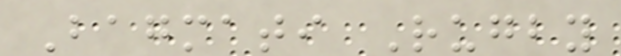Bagmati Rugby
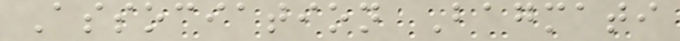Association Bagmati
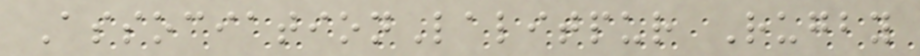AssociationLalitpur Rugby
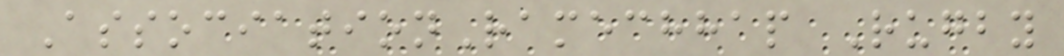AssociationRamechhap Rugby
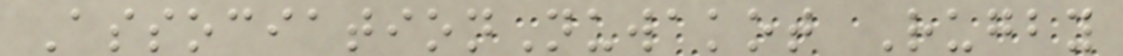AssociationNuwakot Rugby
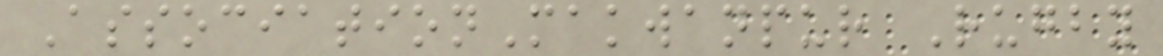AssociationMakwanpur Rugby
